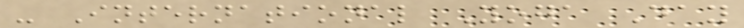- International Yoga Day
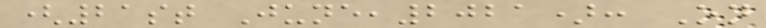(21st June,2021): On
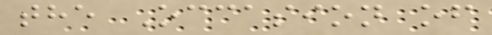the Occasion of
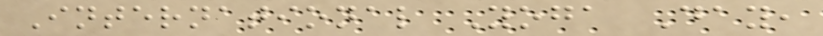International Yoga Day,
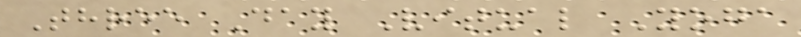Three Day Vitual Yoga
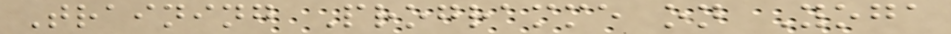Training Programme on Yoga
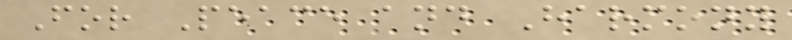For Peace and Harmony
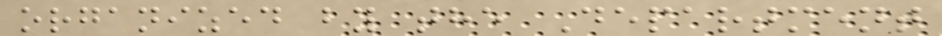organized by the Department
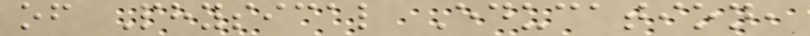of Physical Education,
